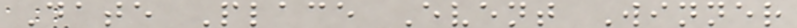Date Place Event Winner
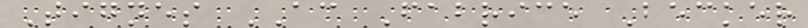Tignes AC Fabrice Becker
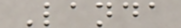Landa
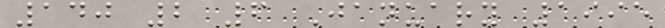140 2 6 January 1995
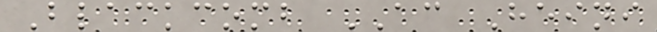Blackcomb AC Heini
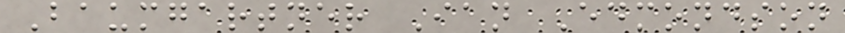Baumgartner Ian Edmondson
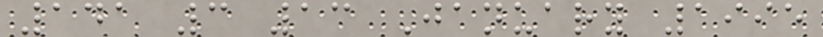141 3 13 January 1995
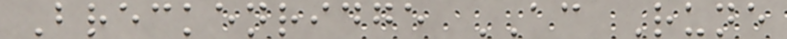Breckenridge AC Rune
